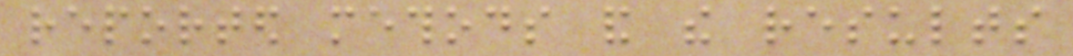reported methods and the results
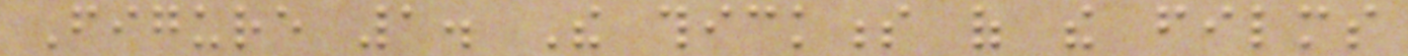Figure 1. The thickness of the films
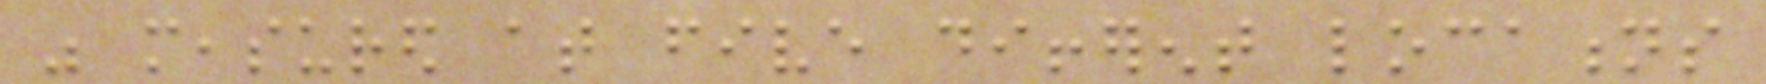was measured at five different locations
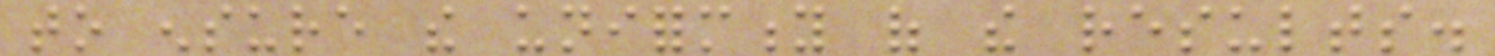to ensure the uniformity of the results.
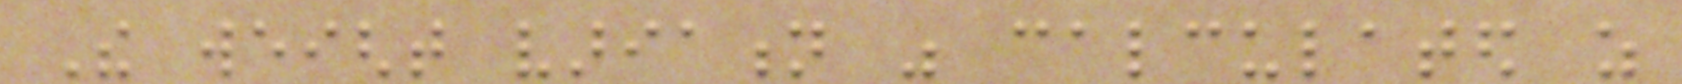The weight variation was calculated as
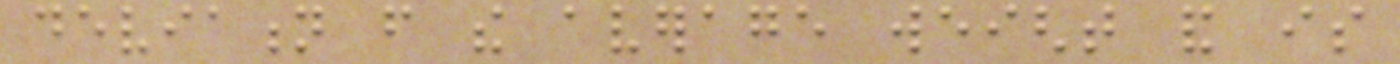deviation from the average weight and is
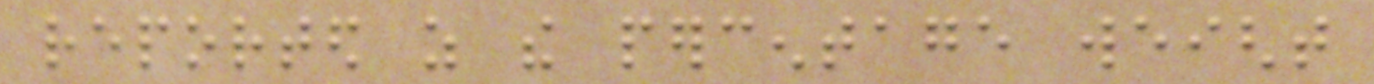reported as the percentage weight
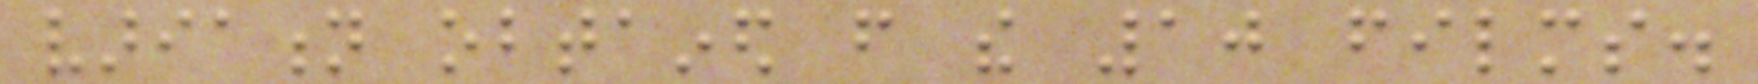variation obtained from the 10 films.
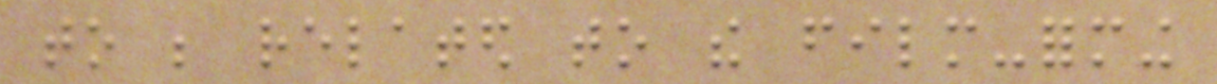to be related to the film-forming
